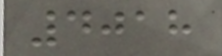4018
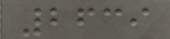2639
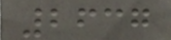2637
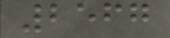2567
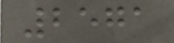2571
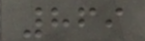869
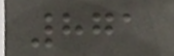871
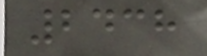2438
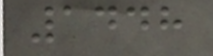1448
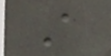A
